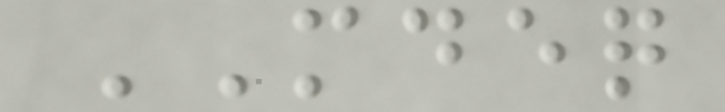MDEQ
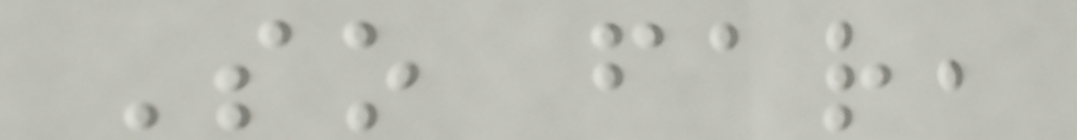So far,
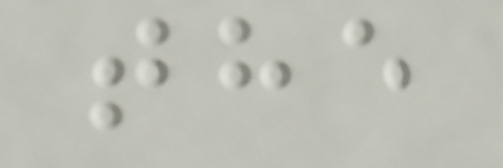the
